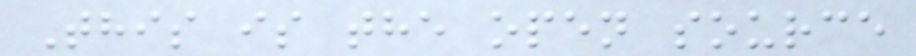This is the open source
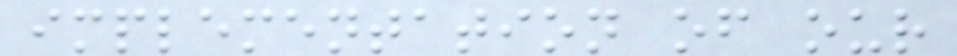implementation of our
